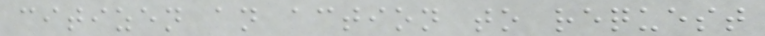citizen an action to request
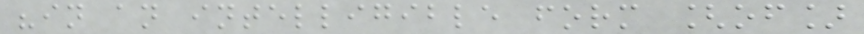"in an intelligible form [of]
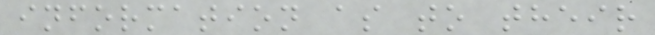information as to their
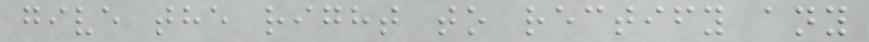give the right to rectify any
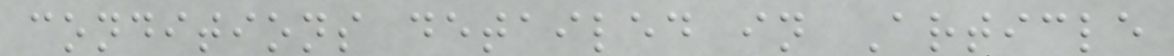conditions detailed in Article
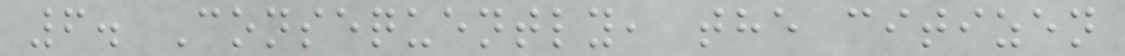6. Consequently, the citizen
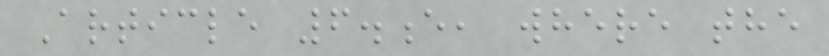Article 6.e, where the
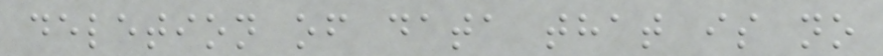deletion of data that is no
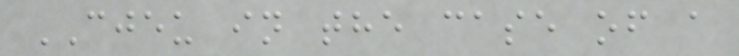CJEU in the case of a
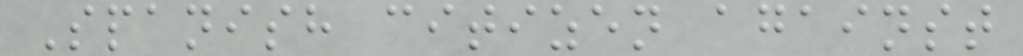Spanish citizen against
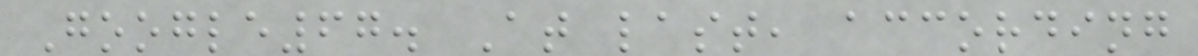Google67. At last, according
